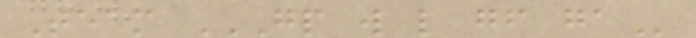Team GP W L GF GA
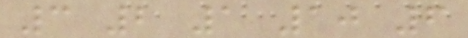3 2 1 10 6
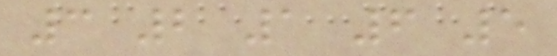3 2 1 6 5
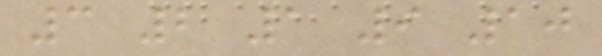3 2 1 9 10
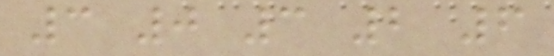3 0 3 2 6
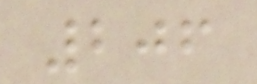206
